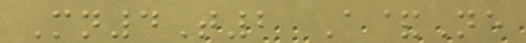Mn4T2 A&Ne
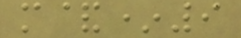m&*9
